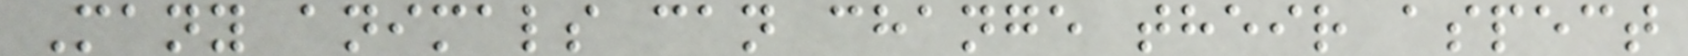Many animals can change their aspect
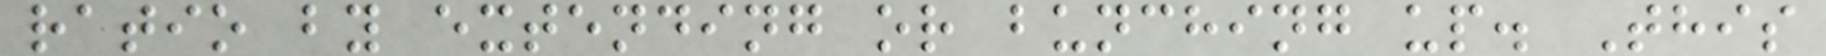ratio by extending or bunching up. This
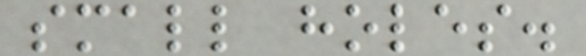small holes.
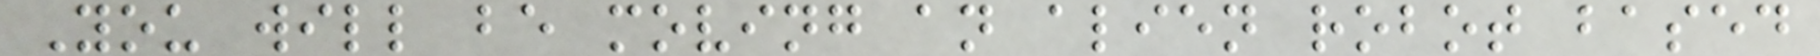You will be moving an alien robot based
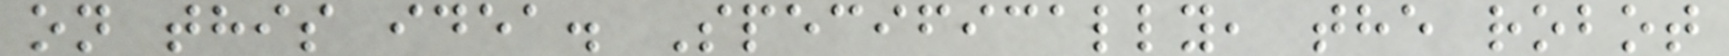on this idea. Specifically, the robot
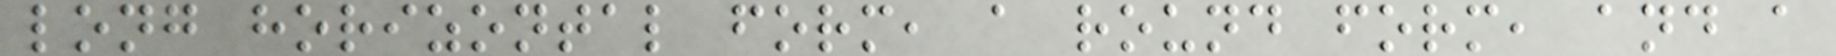long horizontal form, a round form, and a
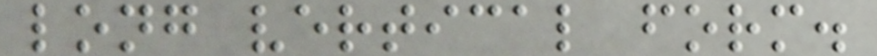long vertical form.
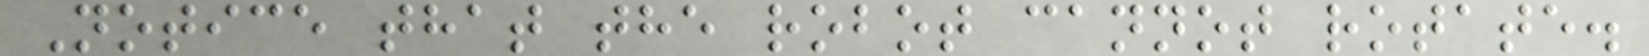Notice that the robot cannot rotate.
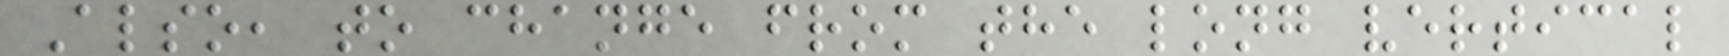Also, to change from the long vertical
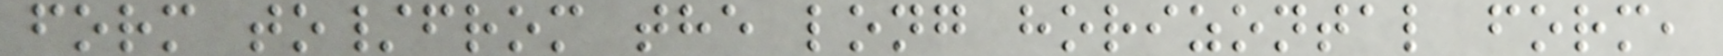form to/from the long horizontal form,
